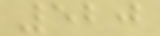520
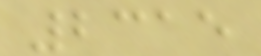2315
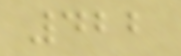422
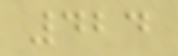424
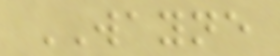WAYNE
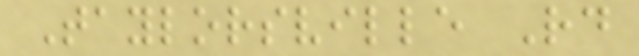Taylorsville Rd
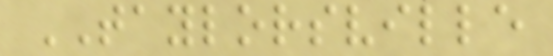TAYLORSVILLE
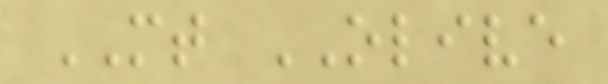MT OLIVE
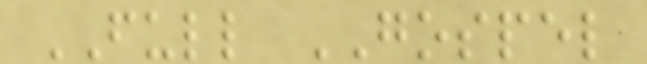FULL GOSPEL
